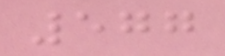577
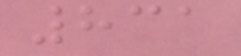831
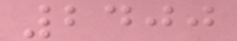2400
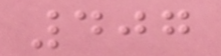407
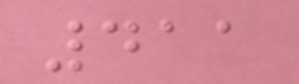411
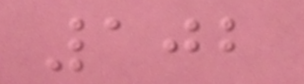102
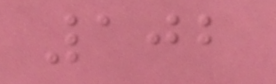102
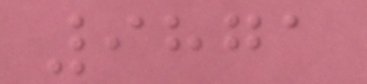9871
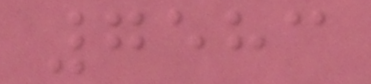7583
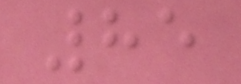85
